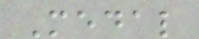Medal
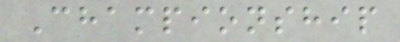Championship
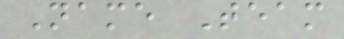Name Team
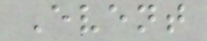Event
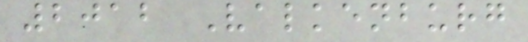2012 Valkenburg
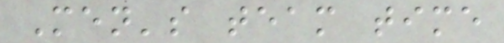Men's team time
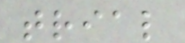trial
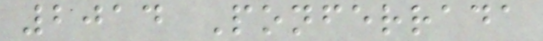2014 Ponferrada
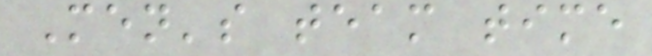Men's team time
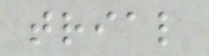trial
